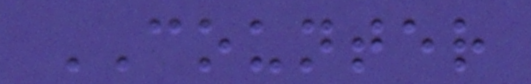COUNTER
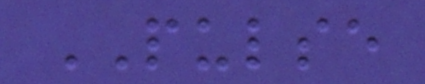PULSE
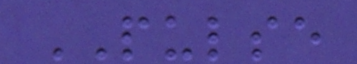PULSE
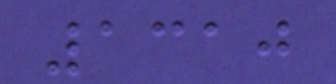1310
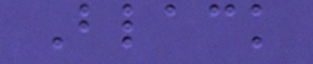Black
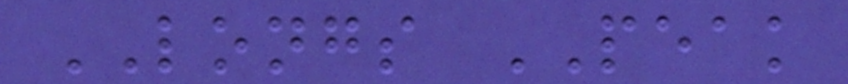LONGS PEAK
